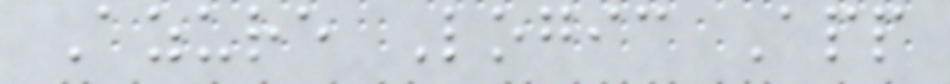Azure Logic App
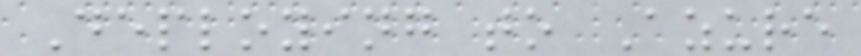Deploying to Azure
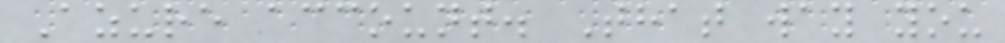Azure account. That way you
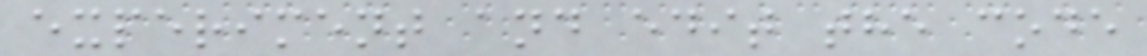experiment and edit the code
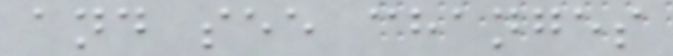and see changes
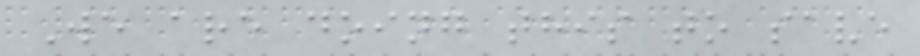We are doing this to save
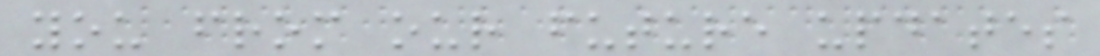you from our future updates
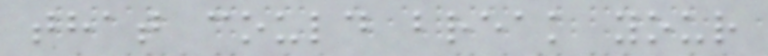that could break your
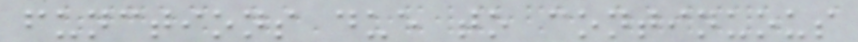functions due to continuous
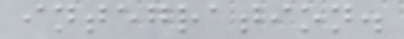integration.
